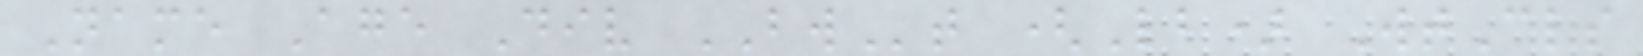Name Age Div BWt (Lb) WtCls
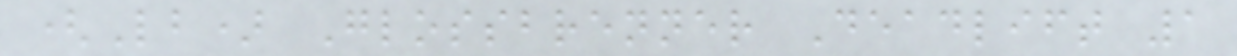(Lb) Glossbrenner Deadlift 1
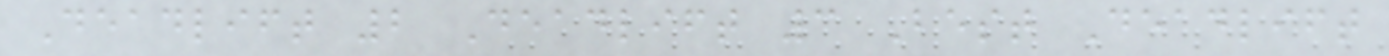Deadlift 2 Deadlift 3 Best Deadlift
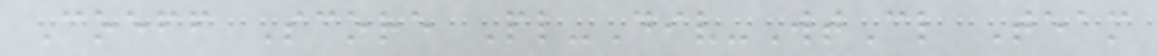Coeff Score Pl-Div-WtCl Team
